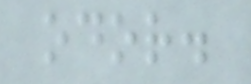odor.
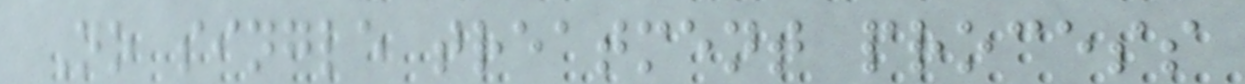No single treatment process
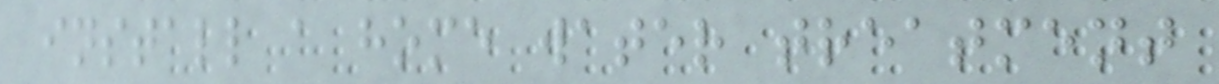install a home water treatment
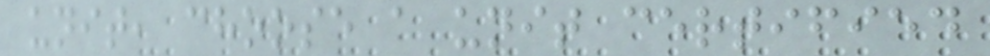unit, choose a unit certified
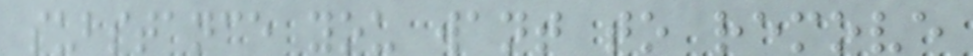substance you want to remove
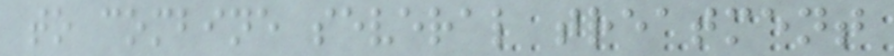to combine several treatment
